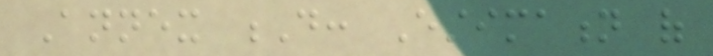Annex D: Estimation of
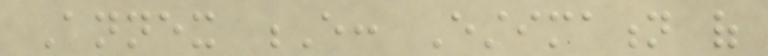Annex E: Estimation of
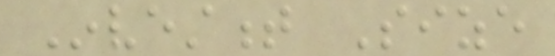Investment Size
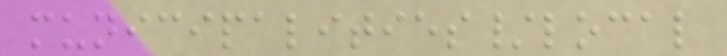municipalities/local
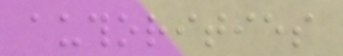authorities
